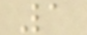1
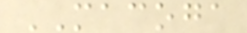MACOGA
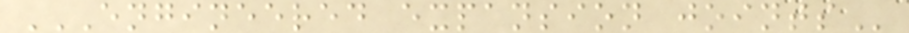ENGINEERED EXPANSION JOINTS
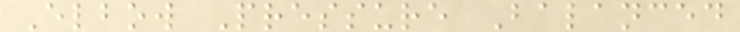Elbow Pressure Balanced
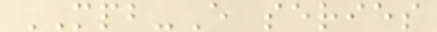MPB-E series
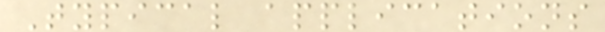Typical applications
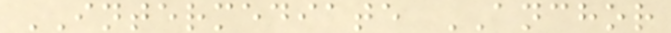INTERMEDIATE ANCHOR
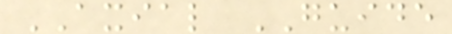AXIAL GUIDE
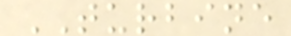TURBINE
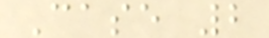Case 2
